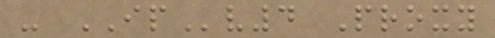- IPv4 Proxy
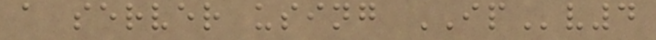a server using IPv4
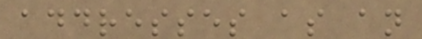addresses as an
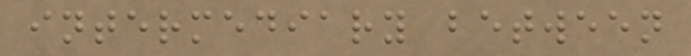intermediary between
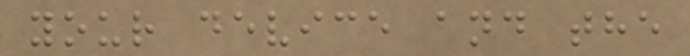your device and the
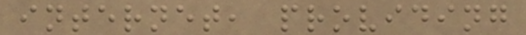internet, providing
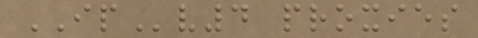IPv4 proxies
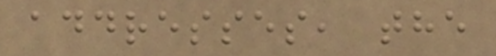addresses, the
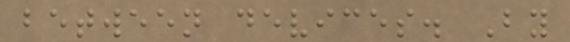between devices. By
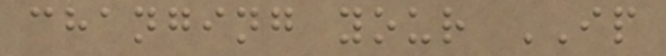changing your IP
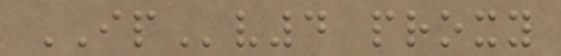IPv4 proxy
